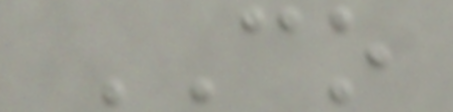CO
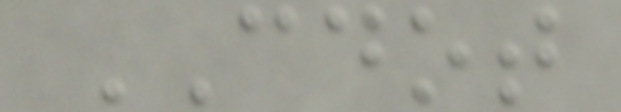CDOT
